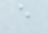e
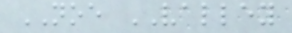NOE VALLEY
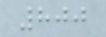800
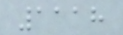1118
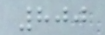800
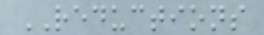REDUCTIONS
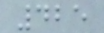425
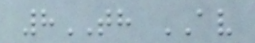8TH AV
